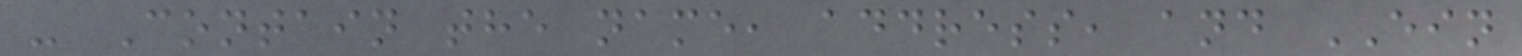- Contain the name, address, and EIN
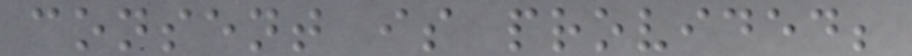consent is provided;
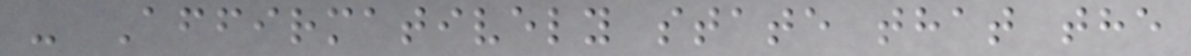- Affirmatively state that the
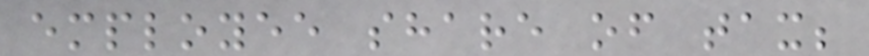employee share of tax;
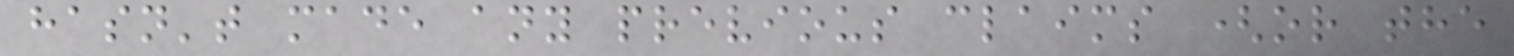hasn't made any previous claims (or the
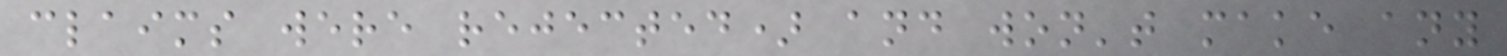claims were rejected) and won't make any
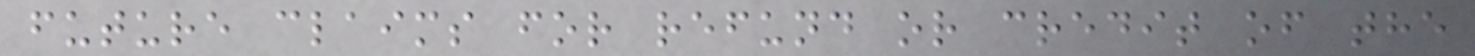future claims for refund or credit of the
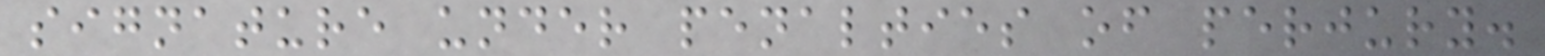signature under penalties of perjury.
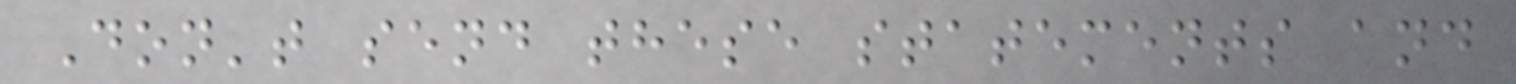Don't send these statements and
